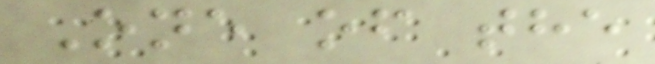One of the
